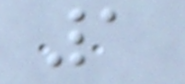1
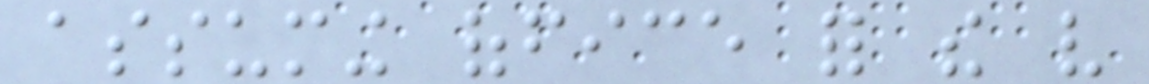assuming office for the very
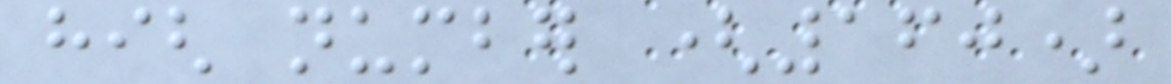high number (160)
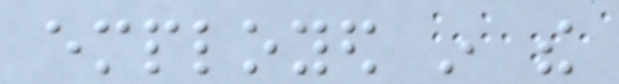employed in the
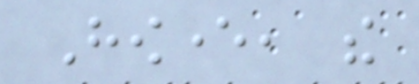However, the
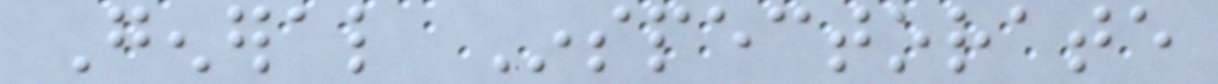General Inspectorate
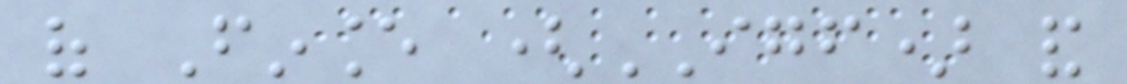of Finance (IGF) and
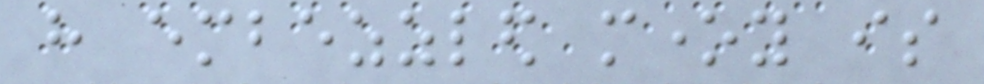have embezzled money is
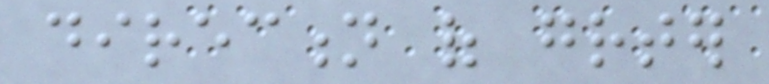direction of greater
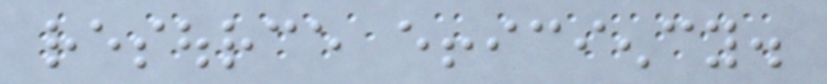resource efficiency.
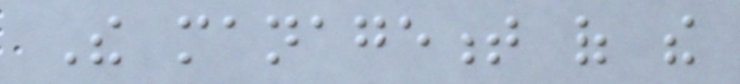The management of the
